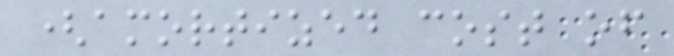(amortized cost of
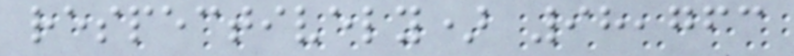respectively) 98,763
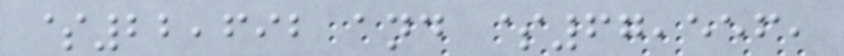$22,692 and $67,556,
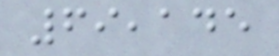69,145
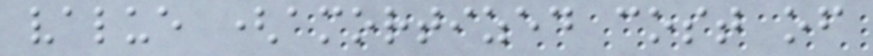value (amortized cost of
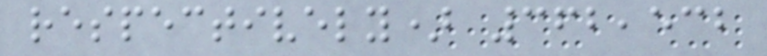respectively) 362,532
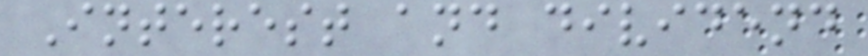Interest and dividend
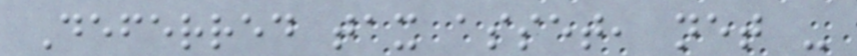Deferred tax asset, net -
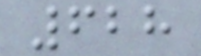628
